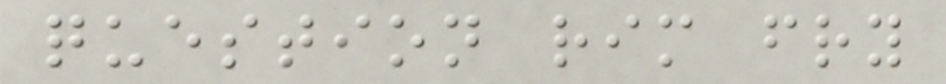question rim fry
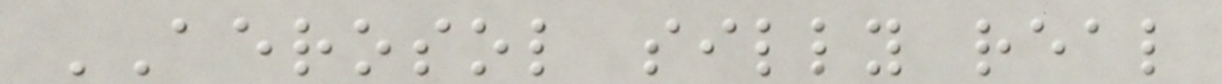AEROSOL silly real
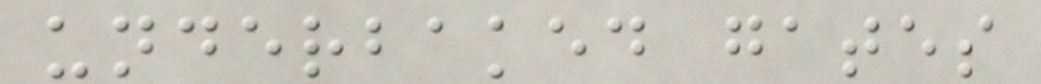underbaked gates
